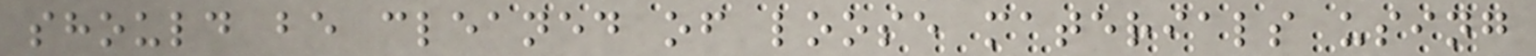should be cleaned of loose materials using
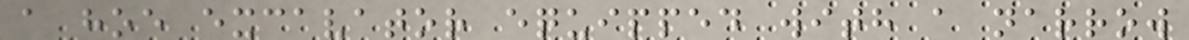a hoe excavator equipped with a narrow
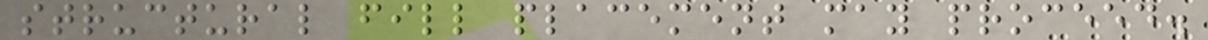structural fill placement may proceed.
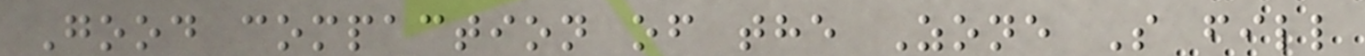Good compaction of the Zone S fill
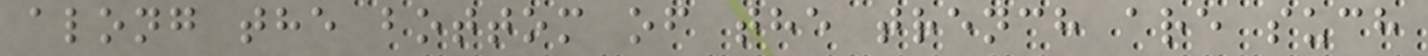along the bottom of the trench are such
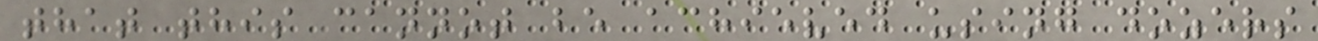that this cannot be achieved using dozers
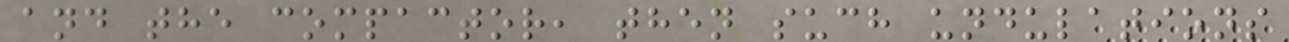and the compactor, then such undulations
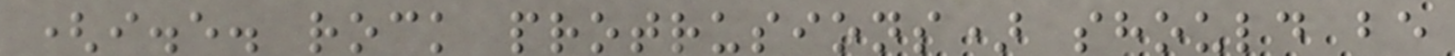(i.e. rock protrusions) should be
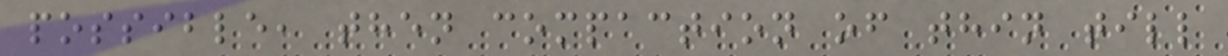possible, then compaction of thin till
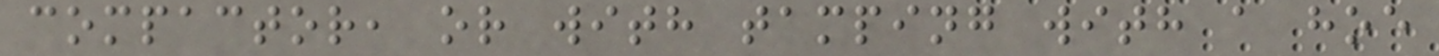compactor, or with tamping with a hoe
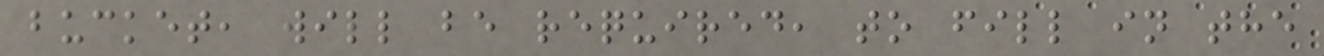bucket, will be required, to fill in the
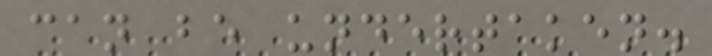can be undertaken.
